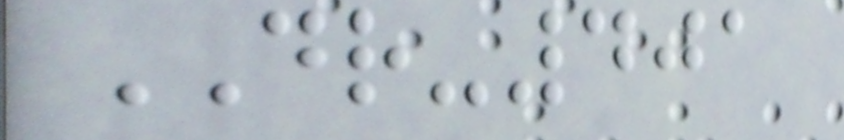DR-401
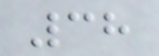38
